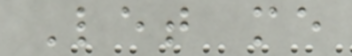Let me
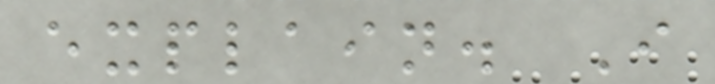explain. I
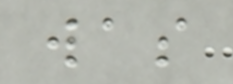was
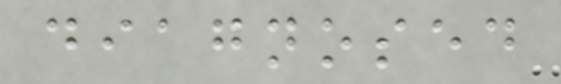diagnosed
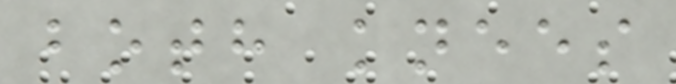both knees
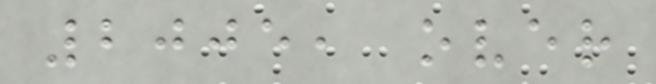2005, over
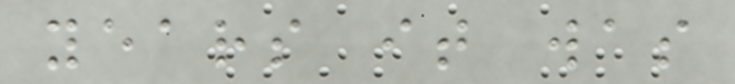years it was
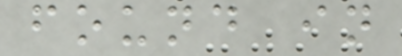found in
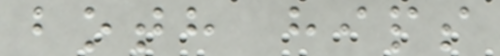both hips
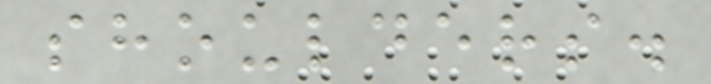shoulders.
